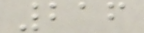216
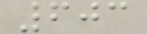603
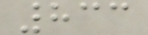833
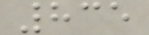835
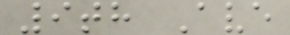9th Ave
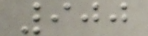900
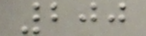200
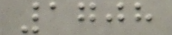1708
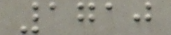1710
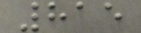815
